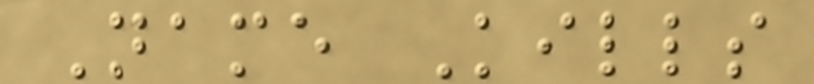Name Kills
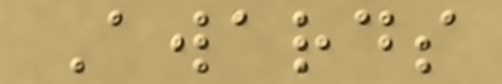Awards
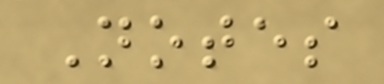Notes
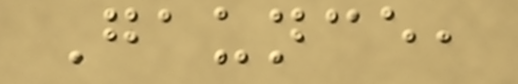Gaunce,
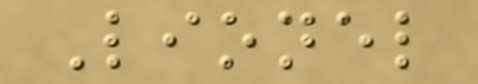Lionel
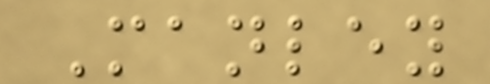Manley
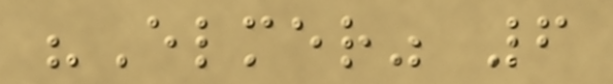"Elmer" 6
